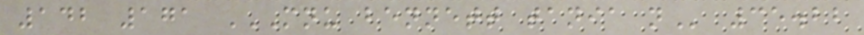142 171 MNU BENNETT TANIA N 35.22
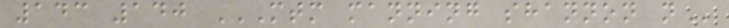143 140 MTM MANNING SHANNON N
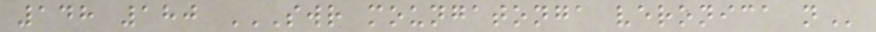148 180 SWR MOUNGATONGA VERONICA N
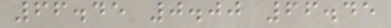66.45 0.00 66.45
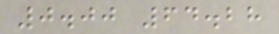0.00 64.28
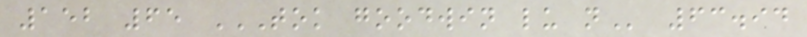152 65 TOK GOODWIN LU N 63.94
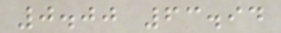0.00 63.94
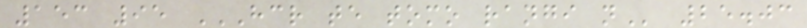153 95 HCR TE TOMO RANGI N 25.03
